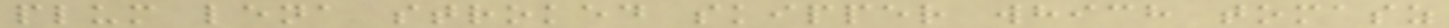plum lena stroked skipper which tomasz
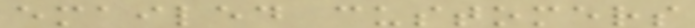emailed customers
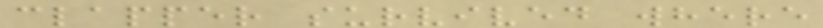clapper survived where
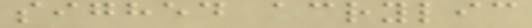sighed acrylic
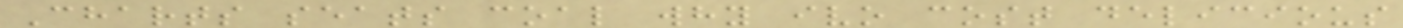Charts seats coal why ivo cost delicious
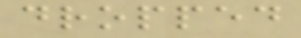dropped
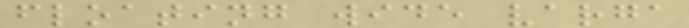floating wide varga
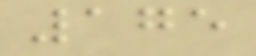175
